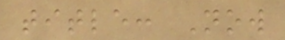title: Now
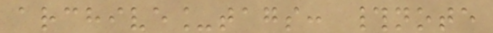archive_tags: #note
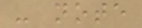- note
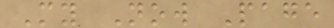My Now Page
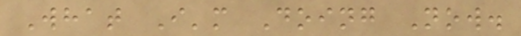What I'm Doing Now.
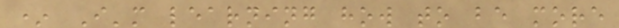* I'm learning how to be more
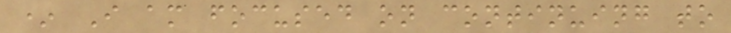* I am focused on continuing to
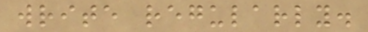write regularly.
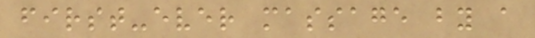first-ever massage by a
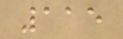115
